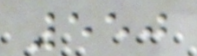550
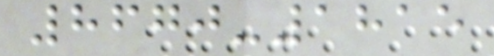8670-1815
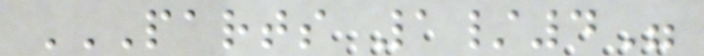PARTS 1/4"
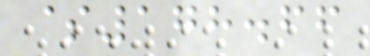$178.66
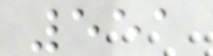551
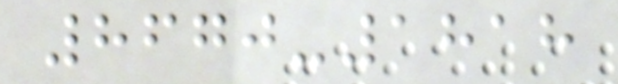8670-1818
